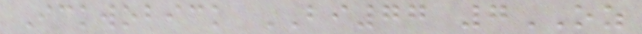Ickwobick BI77 7OZ
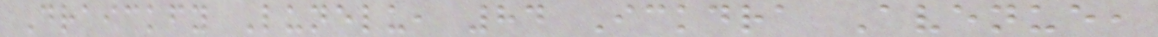Draickfy Lunelu, 84 Ickdra Avenue,
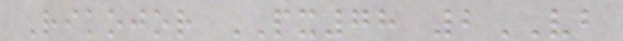Rikojor PX78 2VB
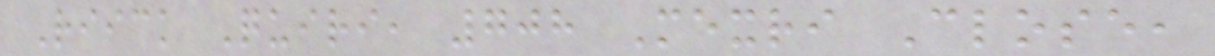Riick Quiri, 708 Mexri Close,
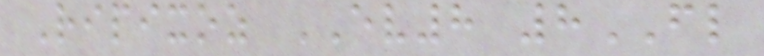Ripixoz EV8 8FL
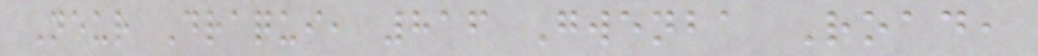Neur Draqui, 816 Gwenba Road,
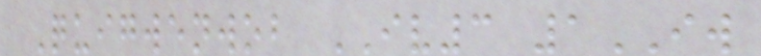Quigwenwob IV3 1IW
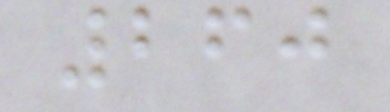260
